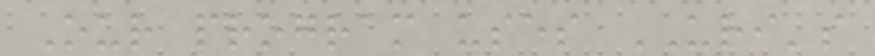Our program uses URI's
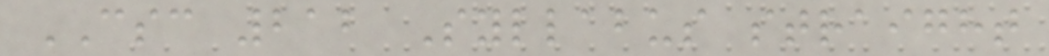CSC 212 Syllabus straight
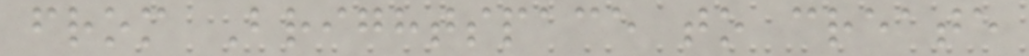from Brightspace to create
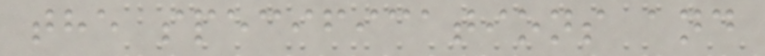the specifications and
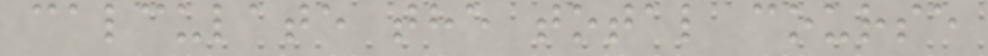calculate the total course
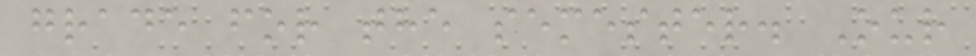grade for the semester. Our
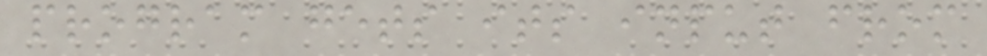program gets its input from
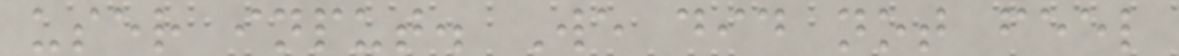user input. We did not feel
